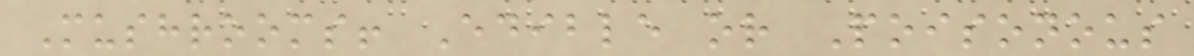Mushrooms! Edible or Poisonous
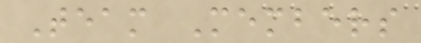Team Members
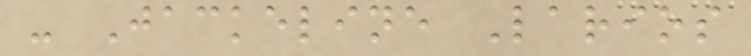- Jackeline Larios
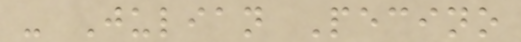- Julian Pecino
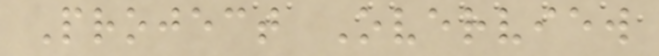Project Overview
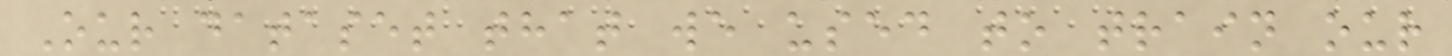Our dataset that we used to train our
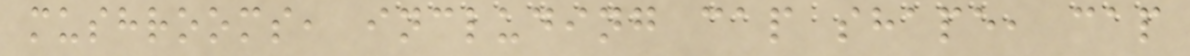mushrooms, including cap shape, cap
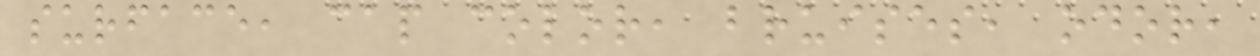surface, cap color, bruises, odor,
